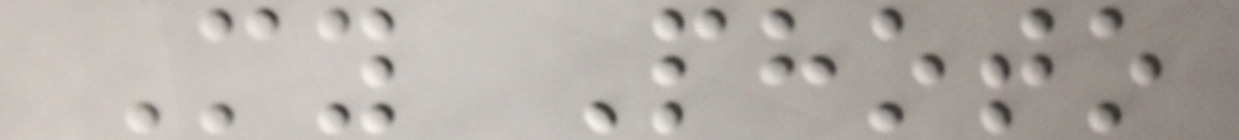My Photo
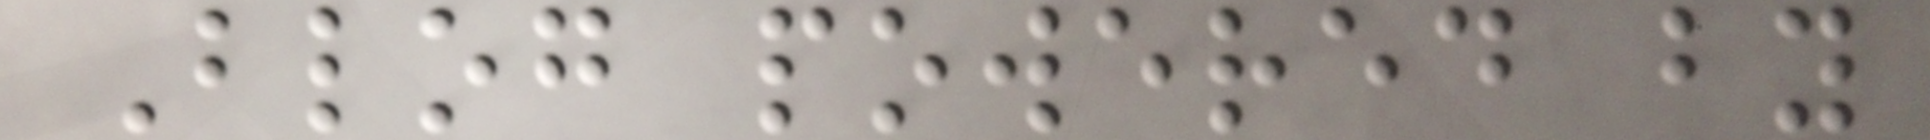Blog powered by
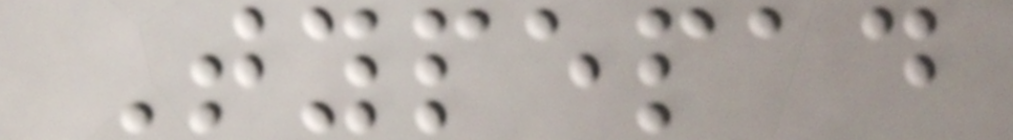Typepad
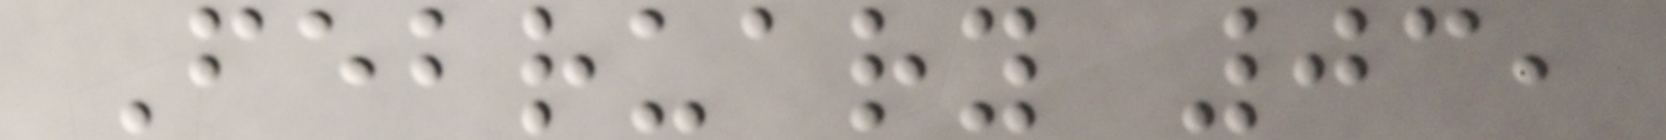February 03,
